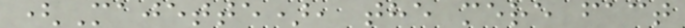(Majette), the mere fact
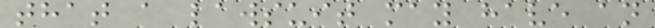that a lawsuit may have an
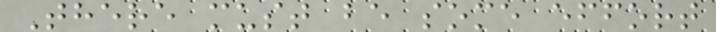There must be some effort
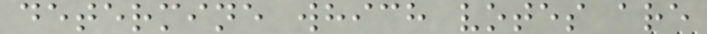determine which votes are
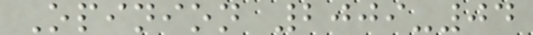Opinion 2009-04
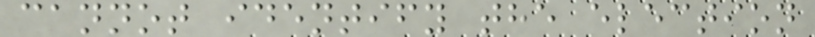cannot identify the election
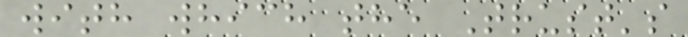with which the Trust's
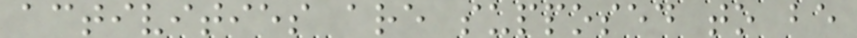activities are supposed to be
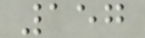157
